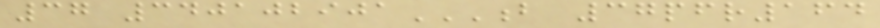37 340102901B 37PFR164
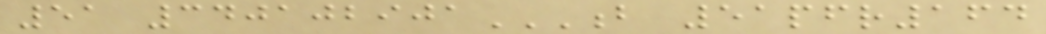51 340102901B 51PFR164
